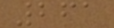261
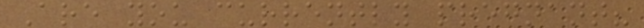Are you currently pregnant?
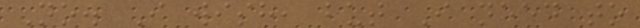No. I wish, but I need to
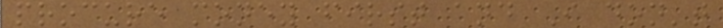procure money first and I don't
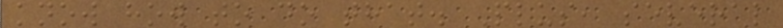know how to do that. Plus, several
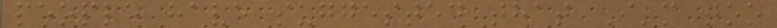people have suggested that I'm too
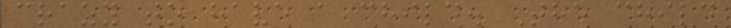crazy to have a child. The child
